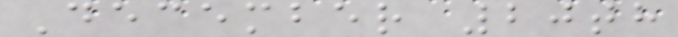December 20th
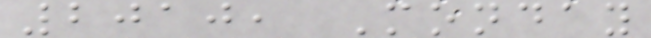2010, Monday
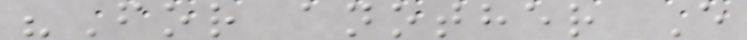"For another E
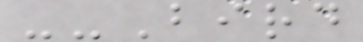--Bird
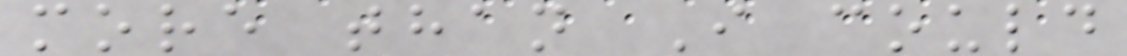more than I could
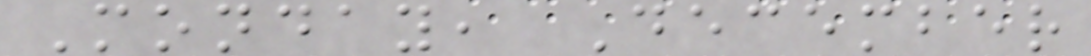Monday, December
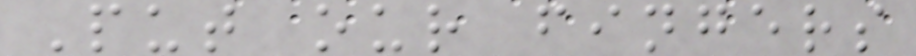Put our fingers
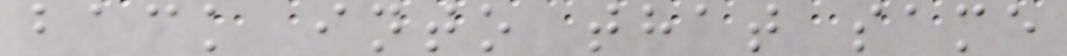back into that same
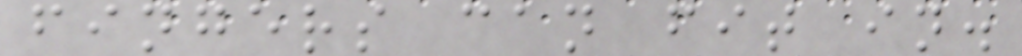fingers can fit in.
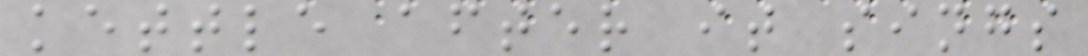kettle after it sings
